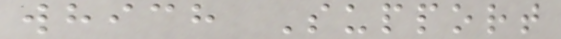which Support
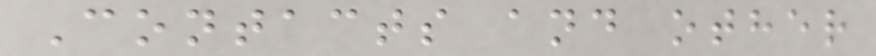Contacts and other
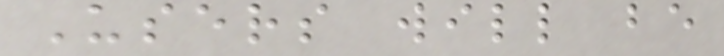Users will be
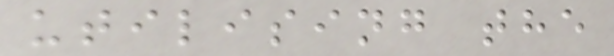utilising the
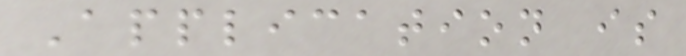Application is
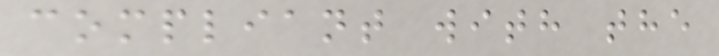compliant with the
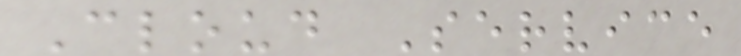Cloud Service
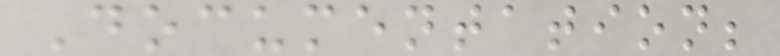Documentation;
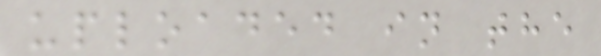uploaded in the
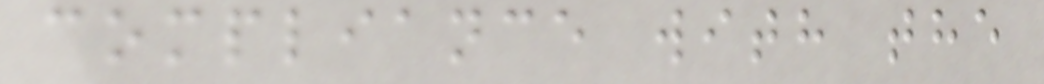compliance with the
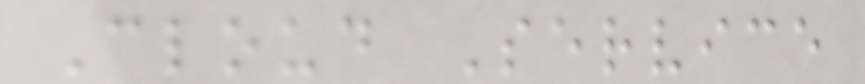Cloud Service
